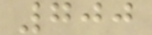700
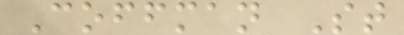Coffman St
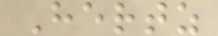Hertz
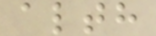alth
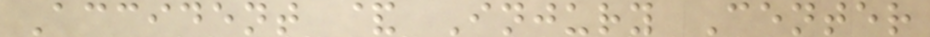Accident & Injury Center
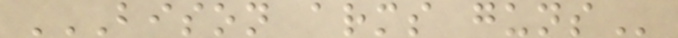BISON ARMS GUNS
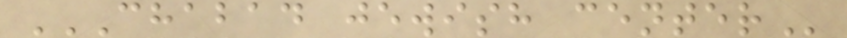CHABAD JEWISH CENTER
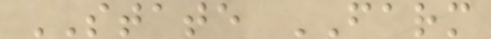STATE FARM
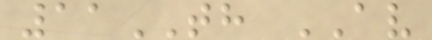11TH AV
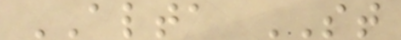ALTA ST
